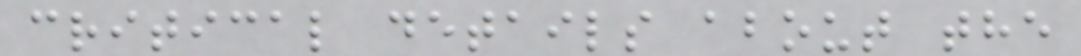critical details about the
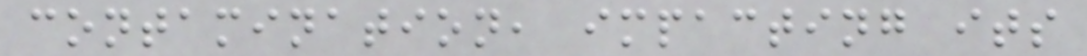contamination, impacting its
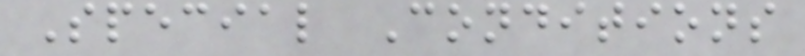Special Conditions
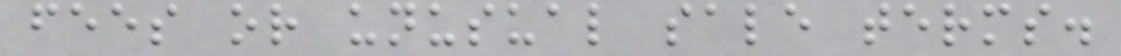fees or unusual sale terms.
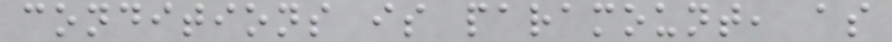conditions is paramount, as
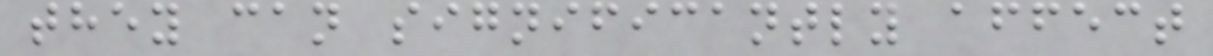they can significantly affect
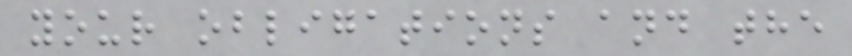your obligations and the
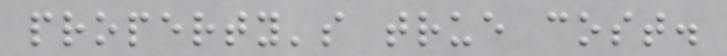property's true cost.
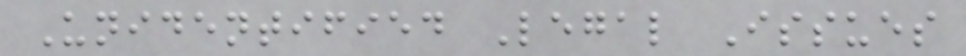Unidentified Legal Issues
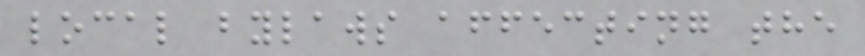local bylaws affecting the
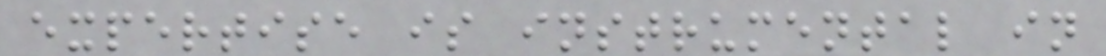expertise is instrumental in
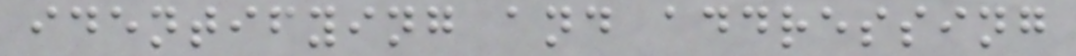identifying and addressing
